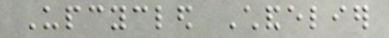Upcycled Chandelier
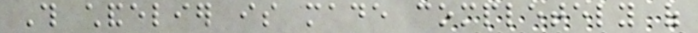This chandelier is made completely of
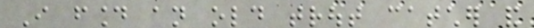I found an old trout catcher and
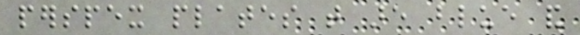perspex plates that are blue and
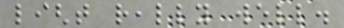light really well.
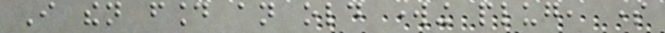I then found an old working plug, some
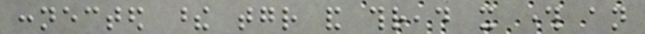connected these together and thread it through an
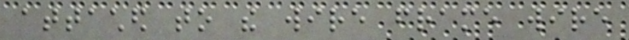attached to the wire frame wire
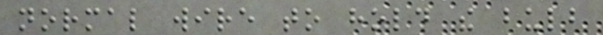normal wire to hold the bulb
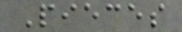Pieces
